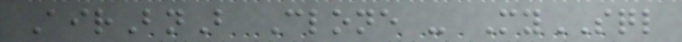AirBnB Clone - MySQL
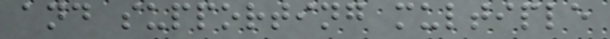and supporting multiple
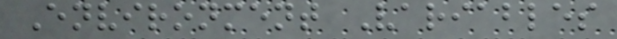Environment Variables
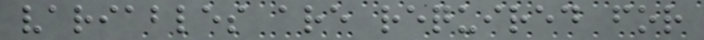variables are required for
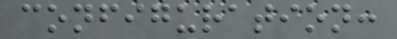configuration:
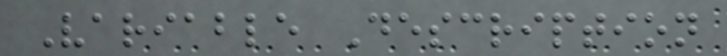Variable Description
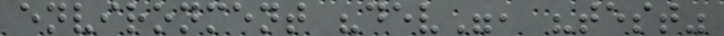environment "dev", "test"
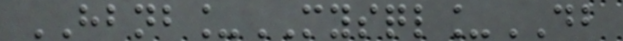HBNB_MYSQL_DB
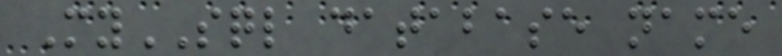MySQL database name
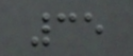35
